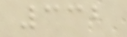332
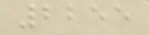2255
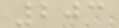203
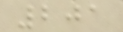201
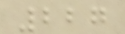227
